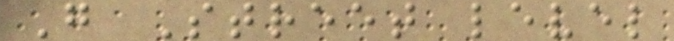G Street level
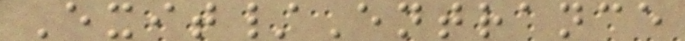Exit/Entrance
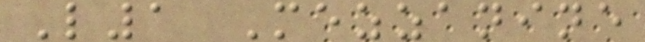L1 Mezzanine
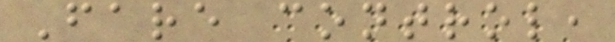Fare control,
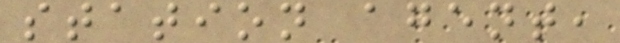station agent,
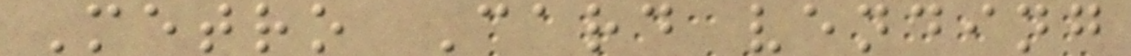Metro Card vending
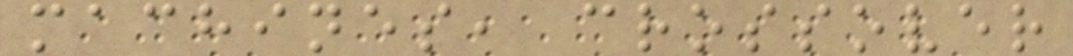machines, crossover
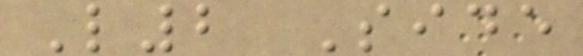L2 Side
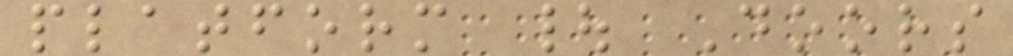platform | Doors
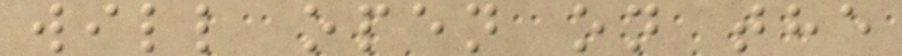will open on the
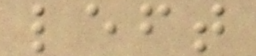left
